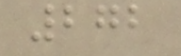272
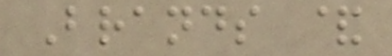Brands &
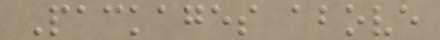Packages above
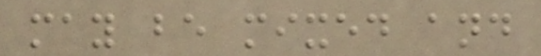may be mixed and
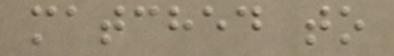matched to
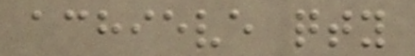achieve qty
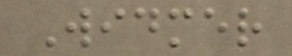Widmer
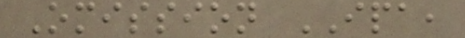Omission IPA,
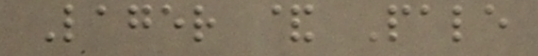Lager & Pale
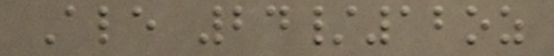Ale 24/12oz
